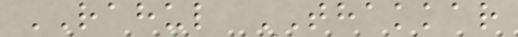RAHUL THAKKAR
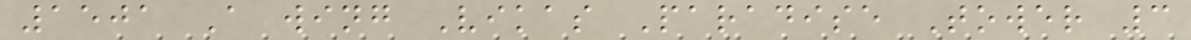1501 A wing Vikas Paradise Tower 3
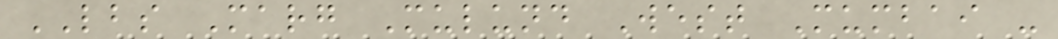LBS Marg Mulund West Mumbai -
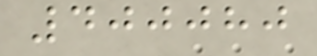400080
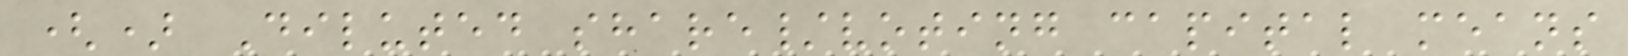() Diluted share/voting capital means
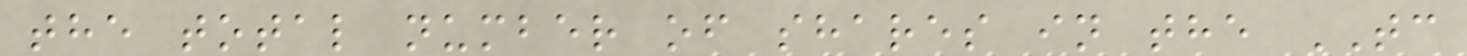the total number of shares in the TC
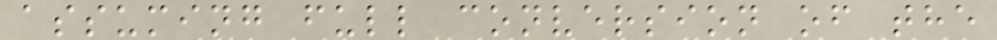assuming full conversion of the
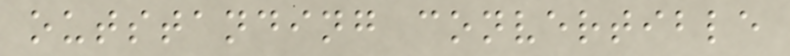outstanding convertible
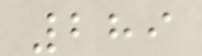289
